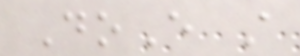DoE still
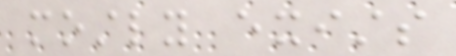mostly exists
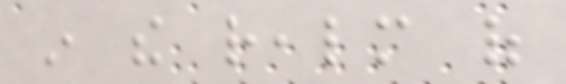in the realm of
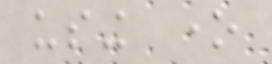using one
